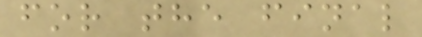for the final
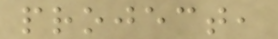project,
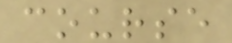course
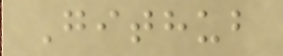Github
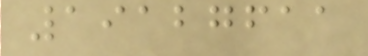19127611
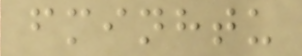fminhtu
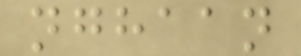nghaan
